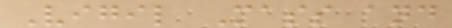Vigil Mass and
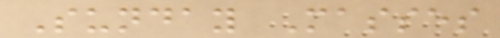Sunday Masses
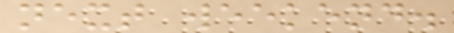next weekend.
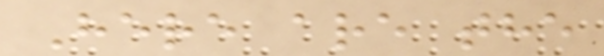Here are the
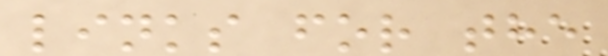links for the
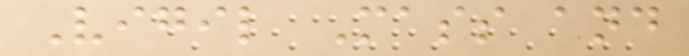Vigil Mass and
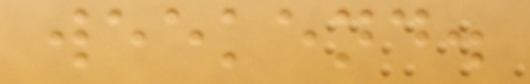weekend.
